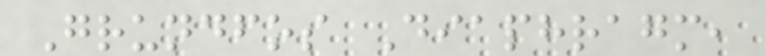Grundfos Diaphragm,
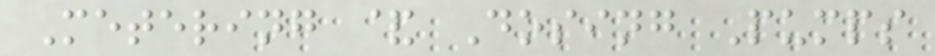Metering & Dosing Pumps
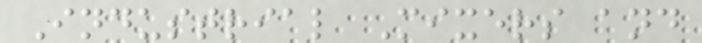Industrial Mixers and
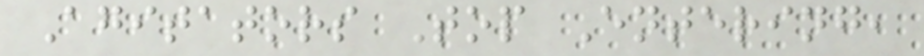Agitators Top Entering,
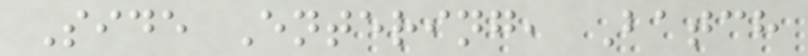Side Entering, Batch
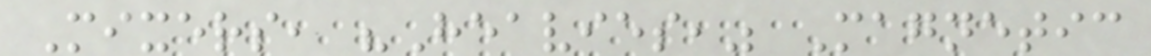Mixers, "Heavies," Magnetic
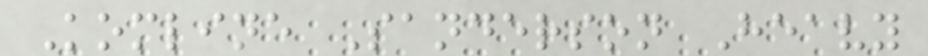Komline Sanderson Heavy
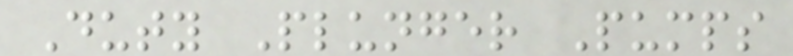Duty Plunger Pumps
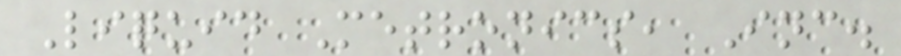Liquid Metronics, Inc.
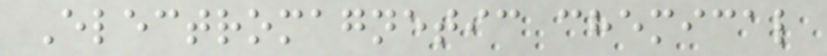Electromagnetic chemical
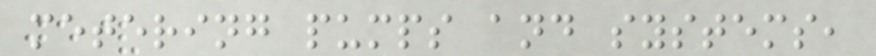metering pumps and systems,
